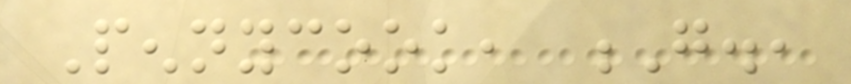Pennycook, G.,
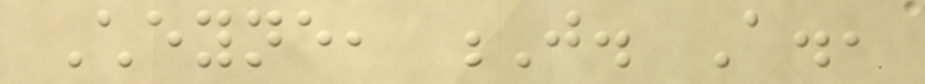Cheyne, J. A.,
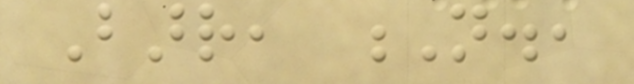Barr, N.,
